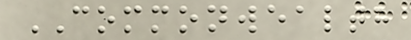COMMONWEALTH
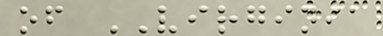of VIRGINIA
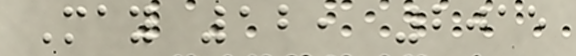May 12, 2015
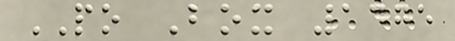PO Box 1475
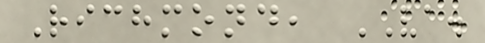Richmond, VA.
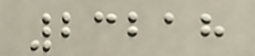23218
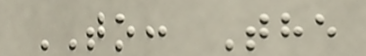TO: The
